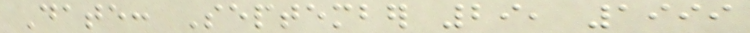Date: September 29, 1999
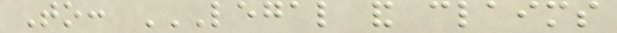To: LEGAL AND CLAIMS
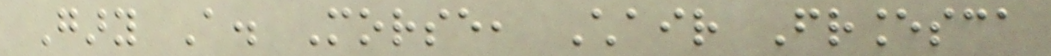Gary A. Morse, Chair Francesca
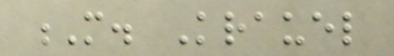M. Krauel
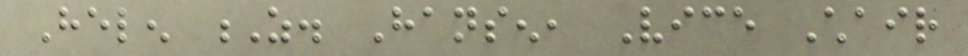Helen Z. Hansen, Vice Chair
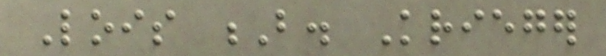Lois B. Krieger
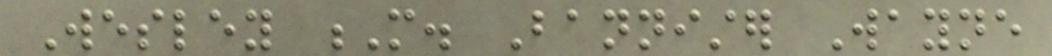Wesley M. Bannister Wayne
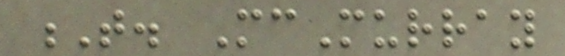T. McMurray
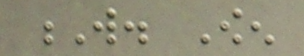W. Owen
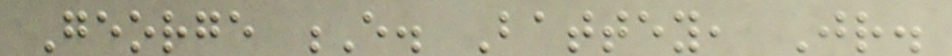George E. Battey, Jr.
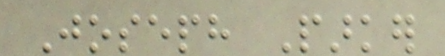Joseph Parker
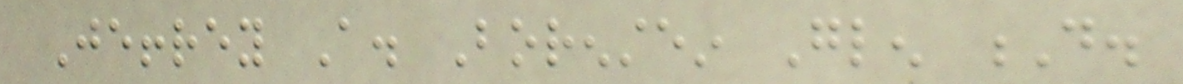Jeffrey A. Borenstein Glen D.
